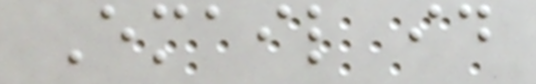Email id
